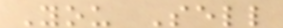You Sell
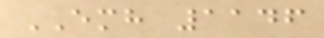EMH 1146
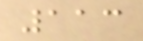113
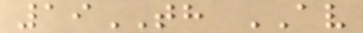19TH AV
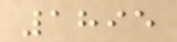1895
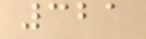321
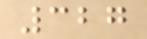327
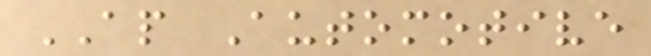AP Automotive
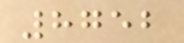8752
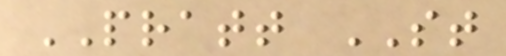PRATT ST
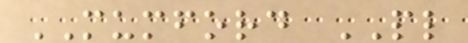MUMFORD PL
